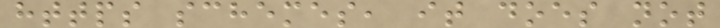https schemes, it does not
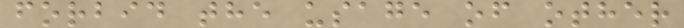forbid the usage of other
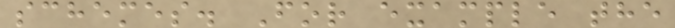schemes. For example the
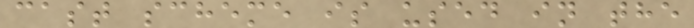cast scheme is used in the
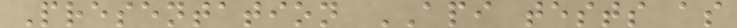Presentation API tests as
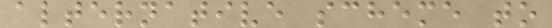alternative scheme to
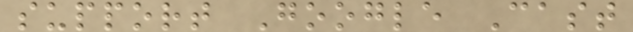support Google Cast
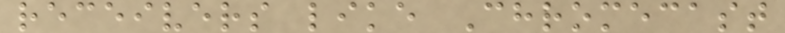receivers like Chromecast
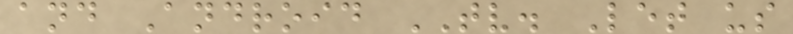and Android TV. Let us
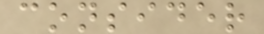consider
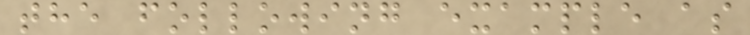the following example as
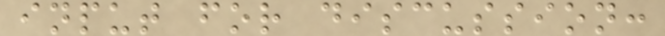input for discussion:
